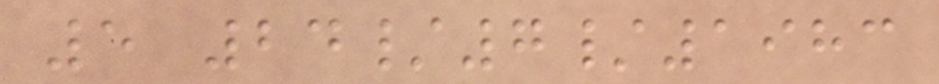5 24/7/1983
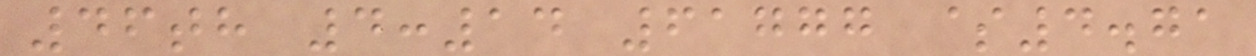46th 4:14 61777 $4.71
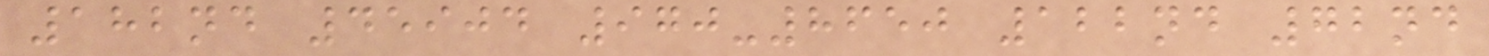182nd 45904 970-8650 122nd 72nd
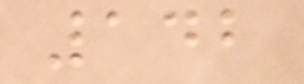142
